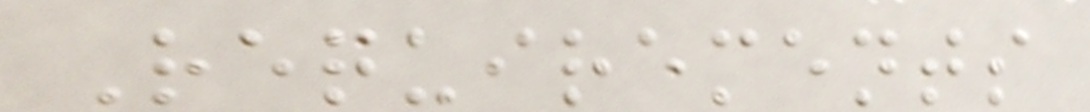Requirements
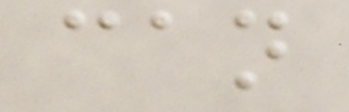can
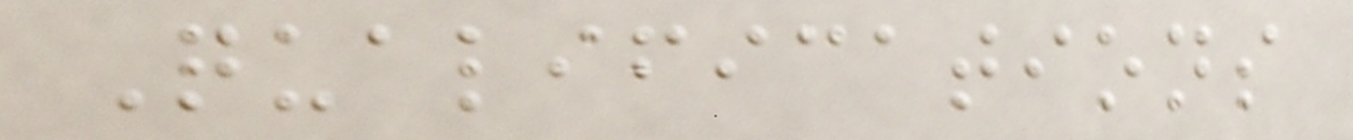Qualifications
